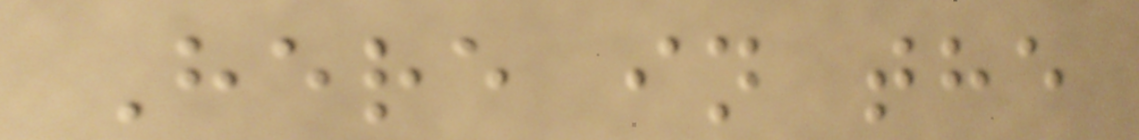Here in the
